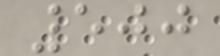500
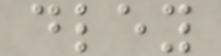dley
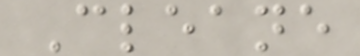Cleane
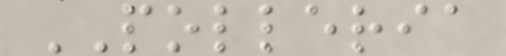POLLERIA
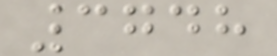3748
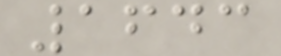1643
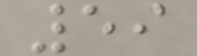59
